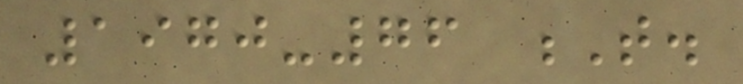1970-76 T.
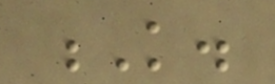K.
